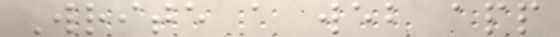Write a web app
